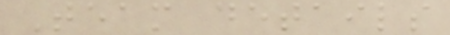Team details
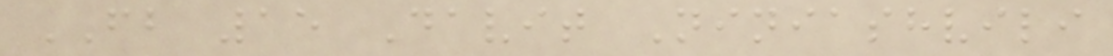FB 15 Davit Niniashvili
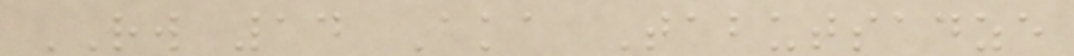RW 14 Aka Tabutsadze
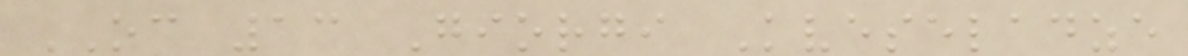OC 13 Giorgi Kveseladze
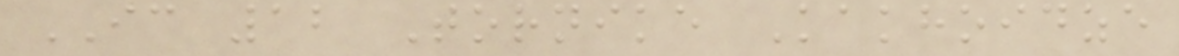IC 12 Tornike Kakhoidze
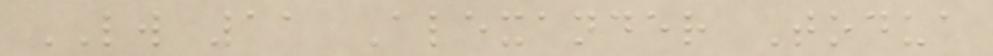LW 11 Alexander Todua
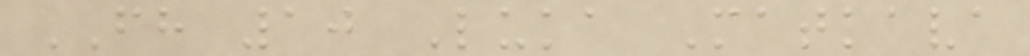FH 10 Luka Matkava
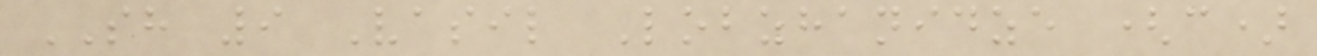SH 9 Vasil Lobzhanidze (c)
